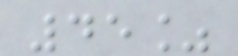45%
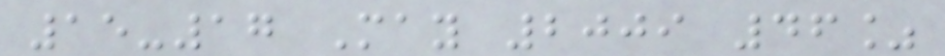15-17 May 2009 46%
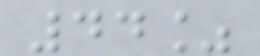44%
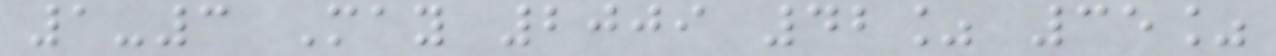1-3 May 2009 42% 35%
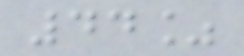44%
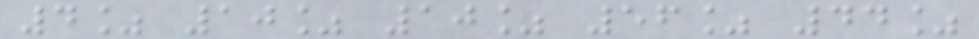4% 10% 10% 56% 44%
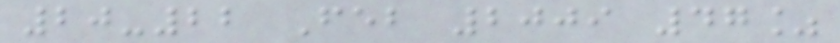20-22 Feb 2009 47%
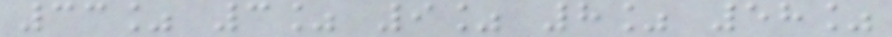33% 3% 9% 8% 58%
